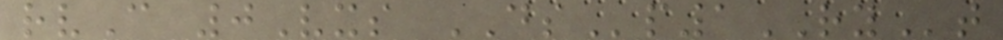rvC 0Vxs DSp1RYt
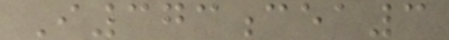I373cea3
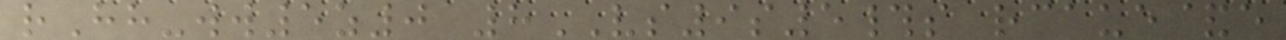rHh-ww5z0 8VS9s5#s rcaue&e
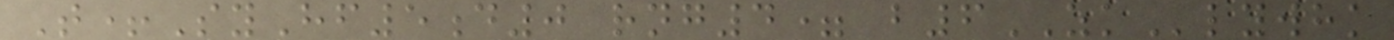T+SyHf5d0 rng4= b6ZKlywhk
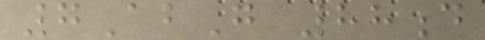7AbG 88d
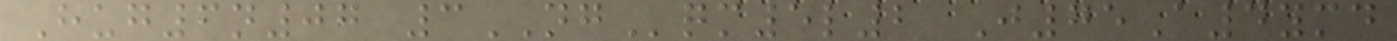Hug6n07 3NGqm5l2 J75A4ymd
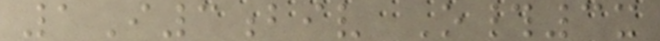1I3biv O#3x
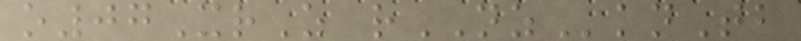o07XrZ rNZknTb
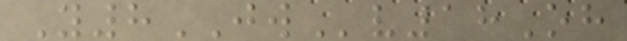Y8JWv18Oh
